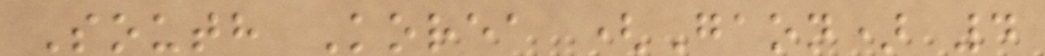South Korea (Gaon) 4
